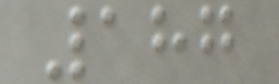187
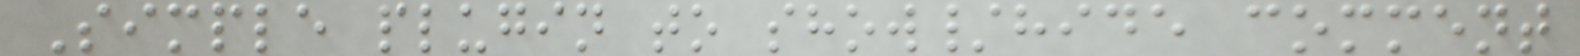Simple plugin to show/hide comment
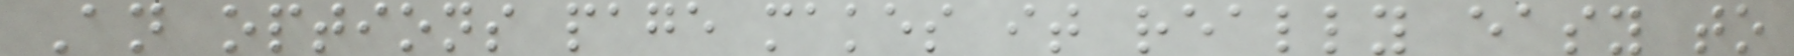An options page makes it really easy to
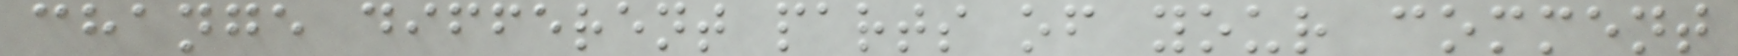change different parts of your comment
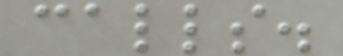calls.
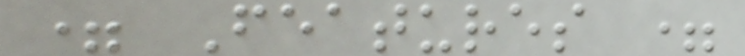= Features =
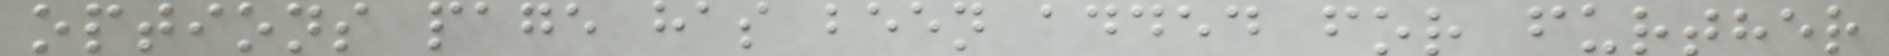options page has been added for further
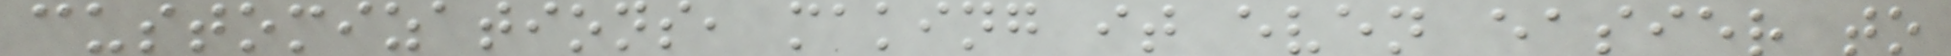customizations, making it even easier to
